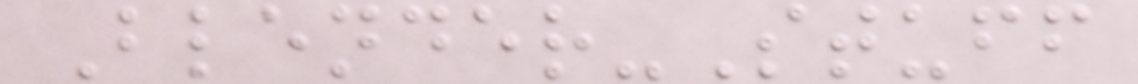Blender-Stuff
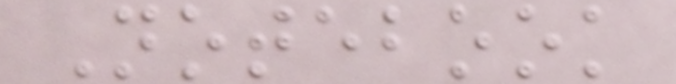Notebook
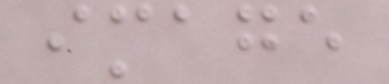image
